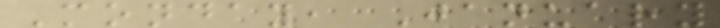Monday, January
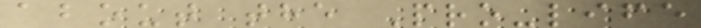about the Pro-life
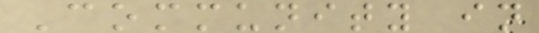Community in
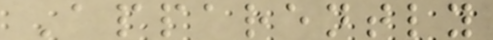Apparently
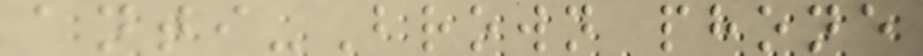anti-Brown phone
